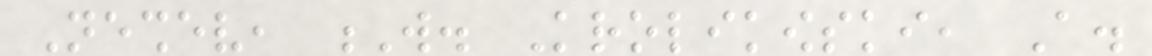Neshev, W. Krolikowski, A.
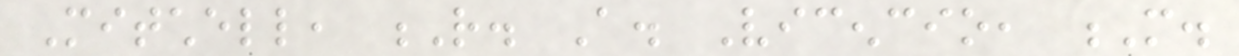Mitchell, R. A. Vicencio, M.
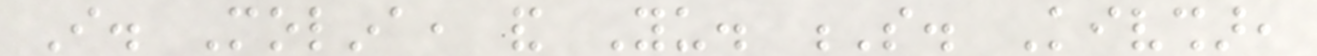I. Molina, and Yu. S. Kivshar,
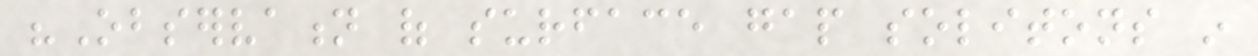"Observation of surface gap solitons in
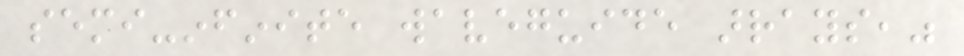semi-infinite waveguide arrays,"
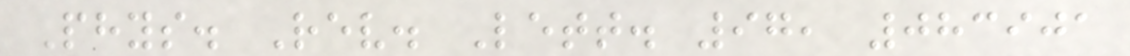Phys. Rev. Lett. 97, 083901
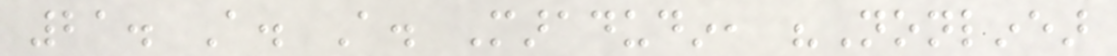21. A. A. Maradudin, "Nonlinear
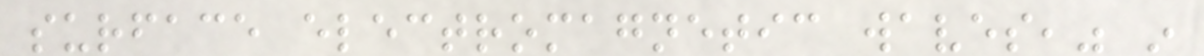surface electromagnetic waves," in
